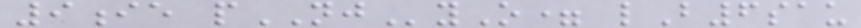9ie pNJyO= lB6sau
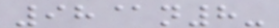98@n8-
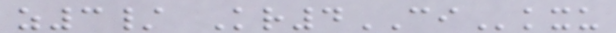z3/ Kr4CIkxu
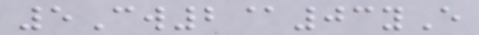5Cw2@03yE
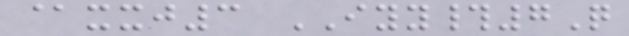@xxj3 IYY#7Q
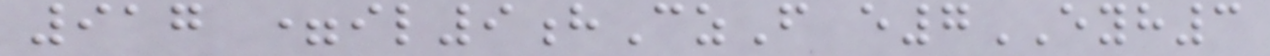917 =il9hCzF e7EYH3
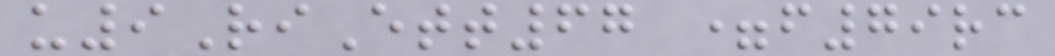u9RiEtt67 =f79rc
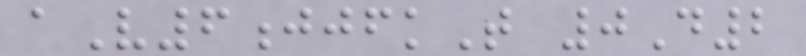aV6jjfkT 0D2
